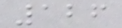126
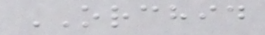ORCHID
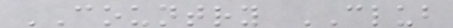COUNTRY CLUB
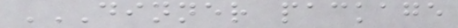DINNER PACKAGE
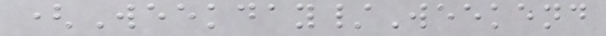(Weekday/Weekend
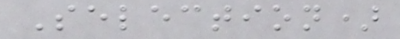Selection)
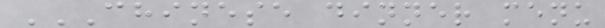CHINESE DINNER MENU
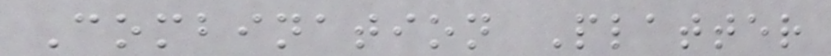Combination Platter
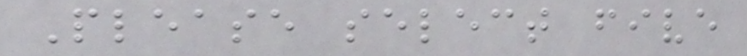Please select five
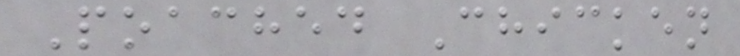Poached Chicken
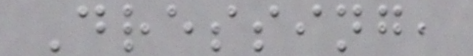Dressing,
